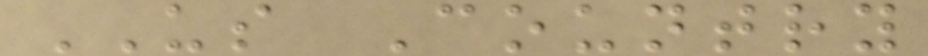US Country
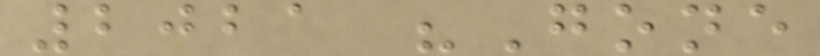2021 "Gone
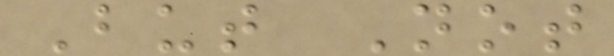But Not
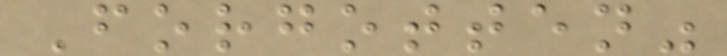Forgotten"
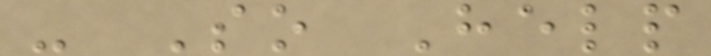- So Help
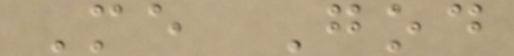Me God
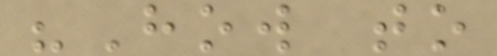"How to
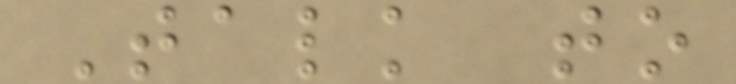Talk to
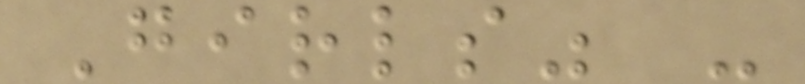Girls" -
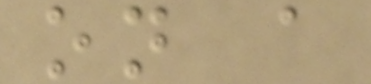on a
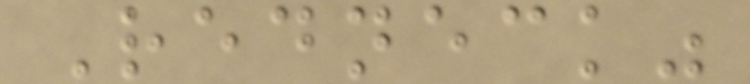Redneck"
